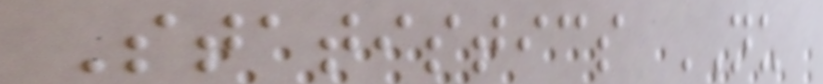Statistics NU
